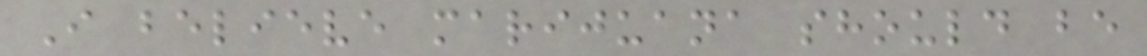I believe marijuana should be
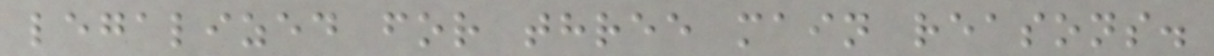legalized for three main reasons.
